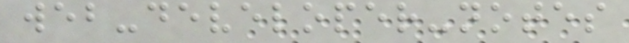web-developer-notes
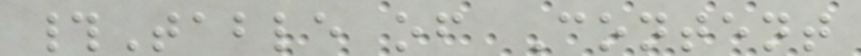#Table of Content
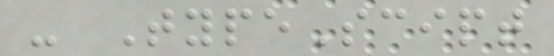- TypeScipt
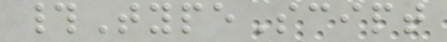#TypeScipt
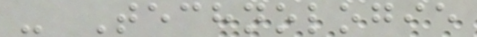- Technologie
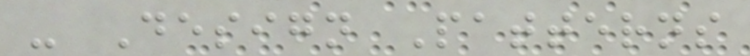- Design Patterns
